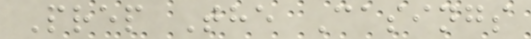Prep The Casings
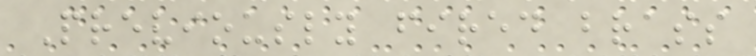Previously fired brass
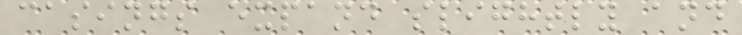casings expand slightly and
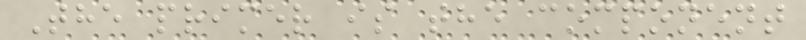The primer is the component
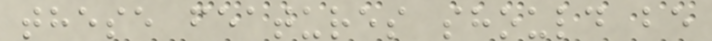these features should be
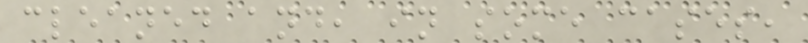cleaned and, in some cases,
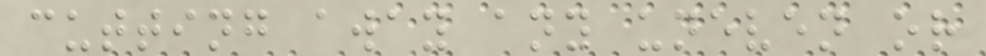cutting away any uneven or
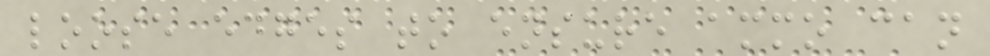loose edges to ensure ammo can
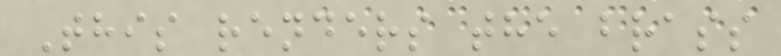This renders the brass
